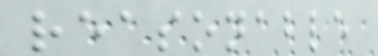reasonable
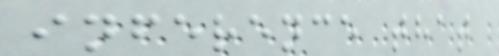inference that
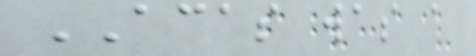ACAS was a
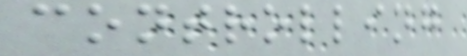controlling
